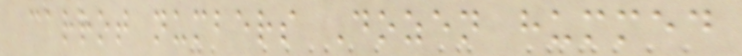carrot numbers Dozen hummed
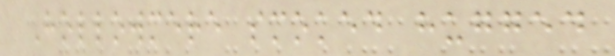Hollowmere smoked hugged
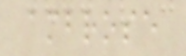ambrose
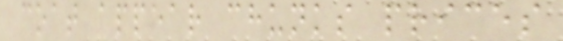coat appear chunks prices
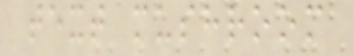text mushroom
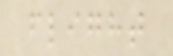flight
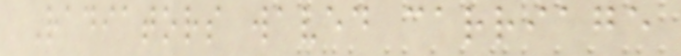Radiators waved carriage
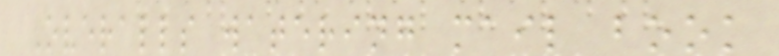Overalls watering mail book
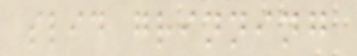slid grinning
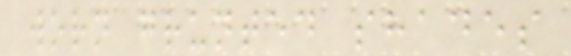worn grunted shades
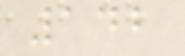142
